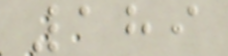189
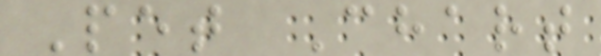Pet Chart
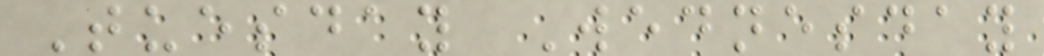Tuesday Wednesday
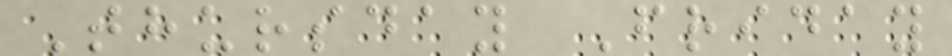Thursday Friday
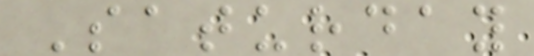Saturday
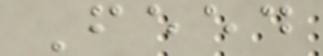Feed
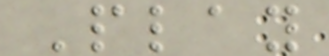Play
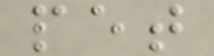pet
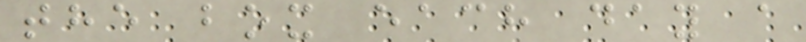the box each day a
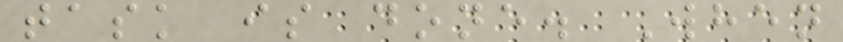task is done. When
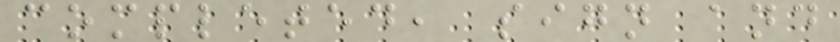completed, sign and
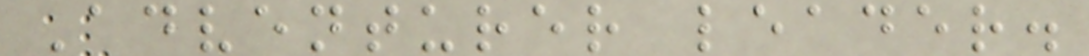Adventurer leader.
